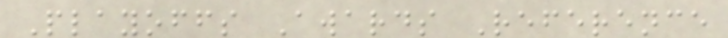Playoffs Awards Reference
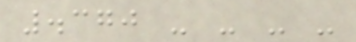.370 - - - -
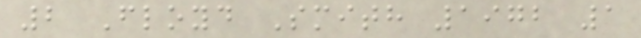2 Floyd Smith 1972 1
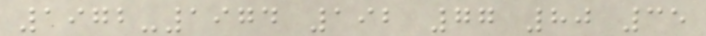1972-1974 192 77 80 35
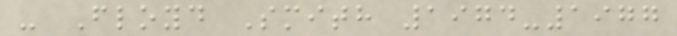- Floyd Smith 1974-1977
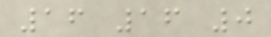16 16 0
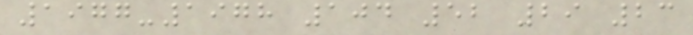1977-1978 104 52 29 23
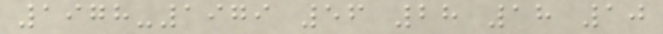1978-1979 56 28 18 10
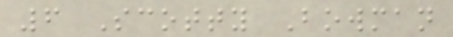6 Scotty Bowman
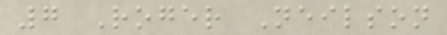7 Roger Neilson
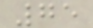75
